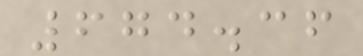674.36
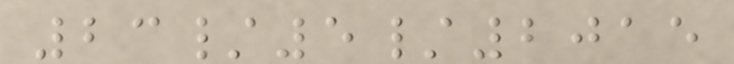23/5/2015
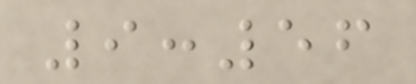9:56
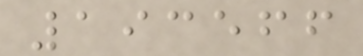193566
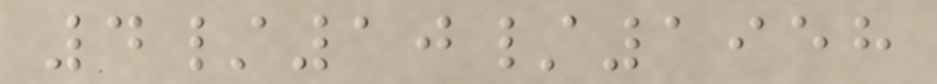4/10/1958
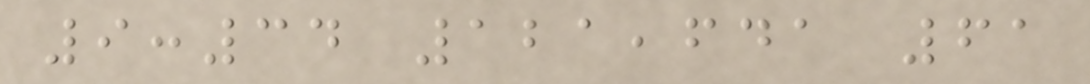9:34 121,641 61
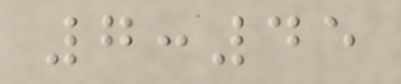7:45
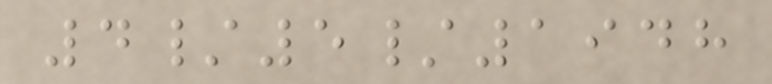4/5/1948
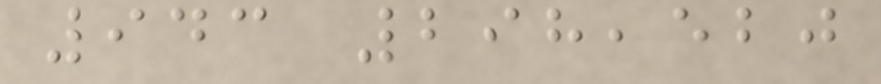943 298,520
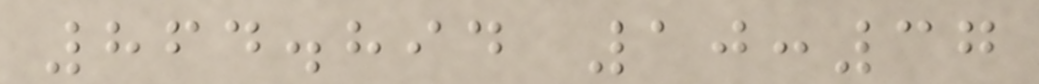864.894 10:37
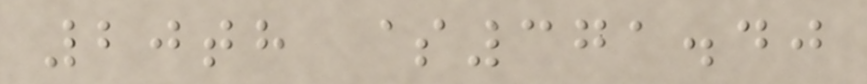20th $371.40
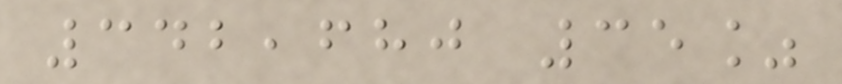342,680 35%
